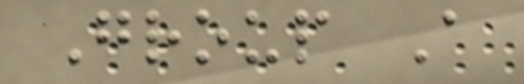Group A
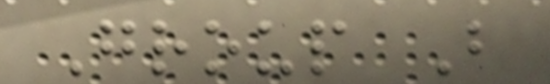Group B
